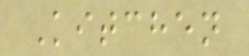Kitchen
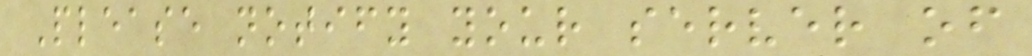Please notify your server of
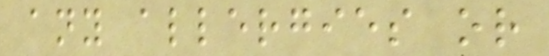any allergies or
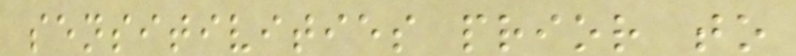sensitivities prior to
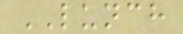LUNCH
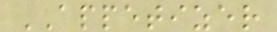APPETIZER
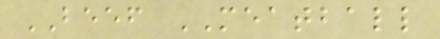BEEF MEATBALL
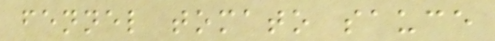fennel tomato sauce
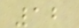12
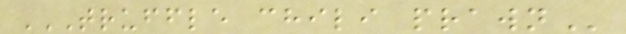TRUFFLE CHILI PRAWN
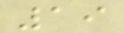19
